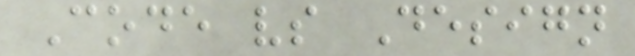Code vs Design
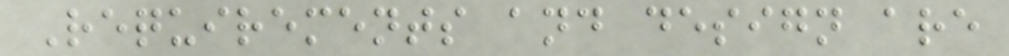Requirements and design are
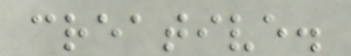creative.
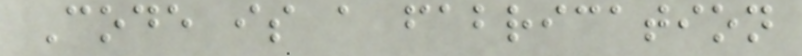Code is a fabrication
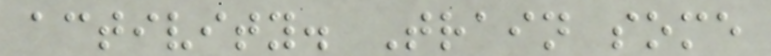activity. Train some
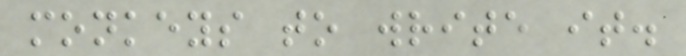monkeys to write it.
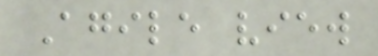Agile view
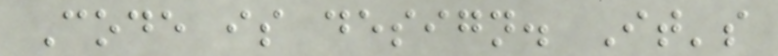Code is design. It's
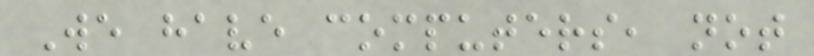We have computers, not
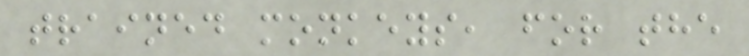trained monkeys, for the
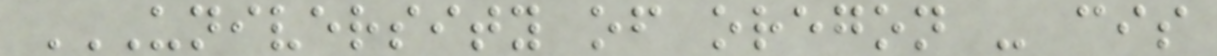UNIVERSITY OF OREGON - CIS
